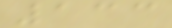133
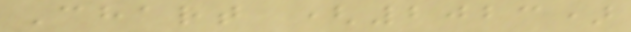Chart (2023)
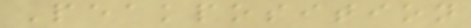Peakposition
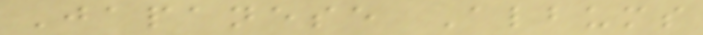Japanese Albums
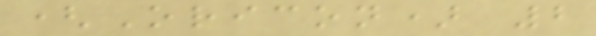(Oricon) 2
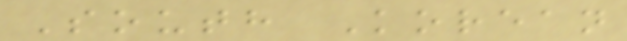South Korean
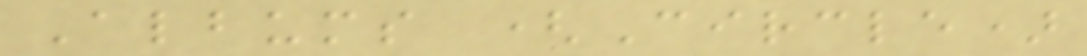Albums (Circle)
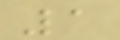1
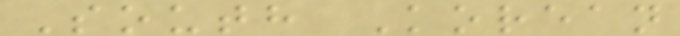South Korean
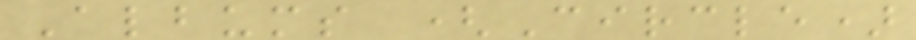Albums (Circle)
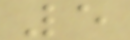5
